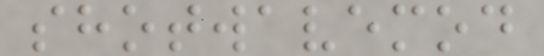shotwavemod
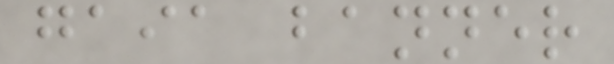gaia banner
